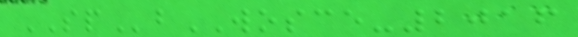SPbWOSCE-2016
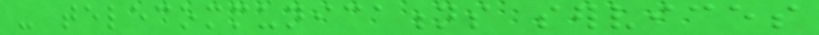- telecommunications services
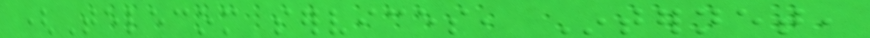(Telecom services, Internet,
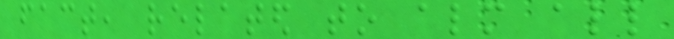fact, related to almost all
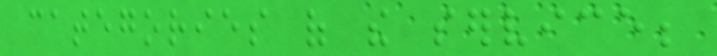categories of the service;
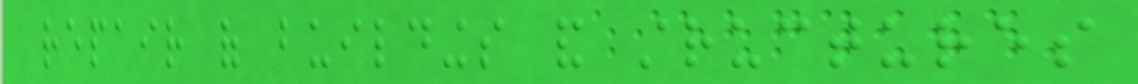repair of buildings and structures
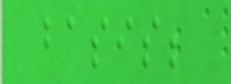basis;
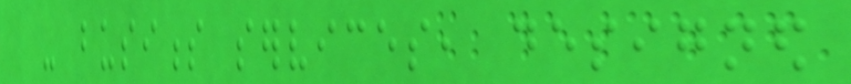- business services, designed
